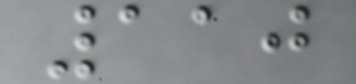110
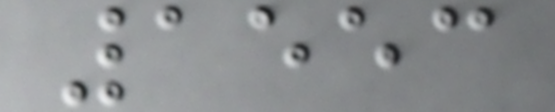1553
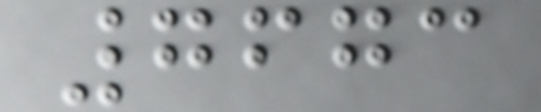7673
